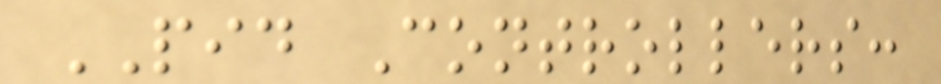PID Controllers:
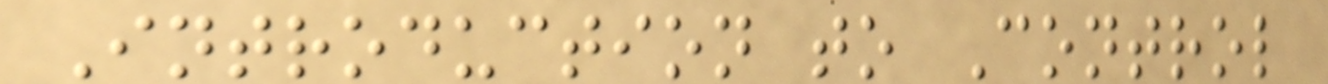Introduction to Control
